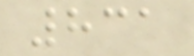831
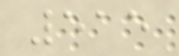515
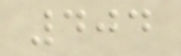404
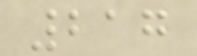217
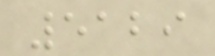5129
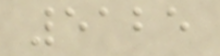5125
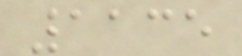1135
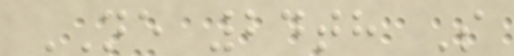NE 24th S
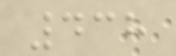438
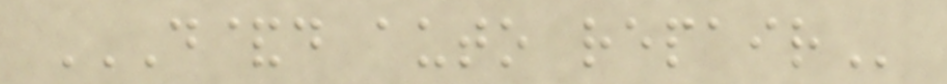D&D AUTO REPAIR
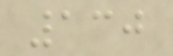130
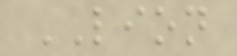LION
